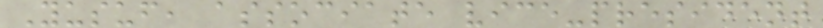Yusuf, associate vice-president
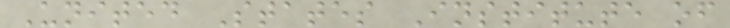United States Institute of
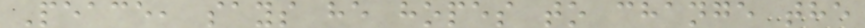Peace, says he hopes to change the
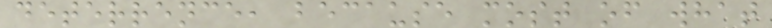deterrence, because most of what
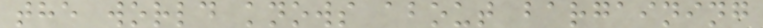the world knows about bargaining
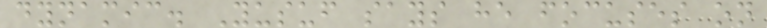dynamic. Yusuf says he focuses on
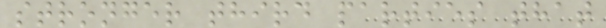stronger third parties that
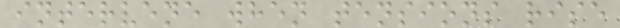intervene when tensions rise
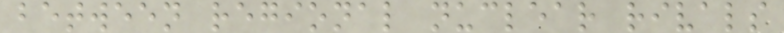between regional nuclear rivals
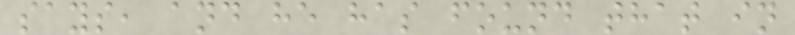says, and he has found that in
